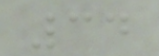34
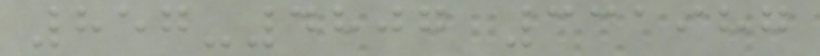857-4807 331987
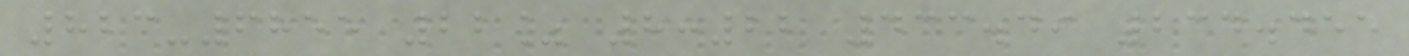823-6855 22% 8:22 433.49 234.455
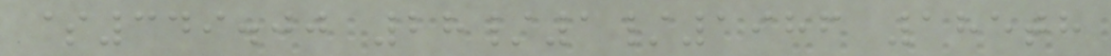$349.00 28/1/1986 185th
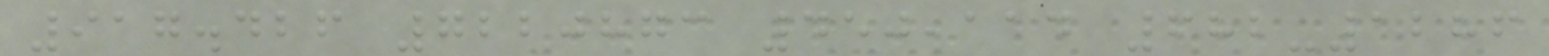917.426 7220873 450,114 682-1286
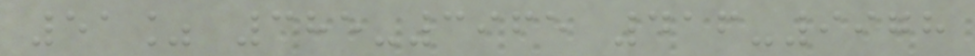51% 385-3965 416-9978
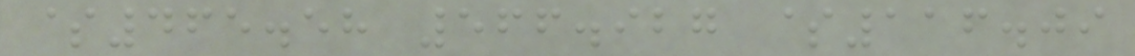$465.58 566.927 $116.09
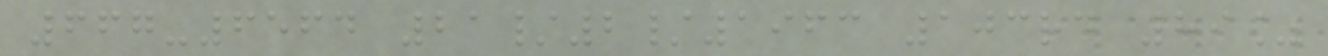667-6564 21/2/1963 103rd 89%
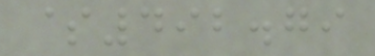$492.79
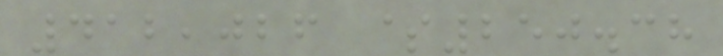412,026 $250.38
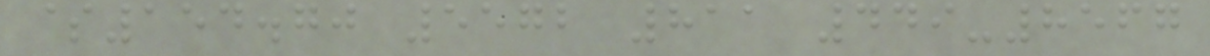$154.70 5572 811 449-8567
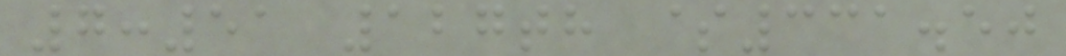7:51 127th $331.50
